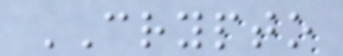CRYPTO
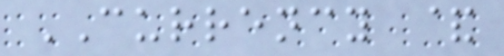CURRENCY &
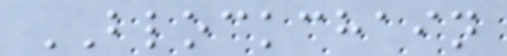BLOCKCHAIN
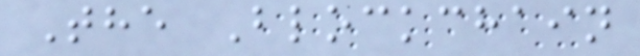The Blockchain
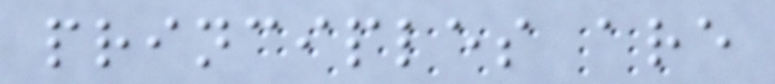principles are
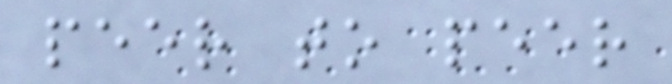peer to peer
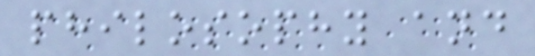philosophy and
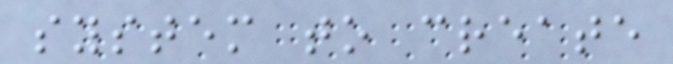system to create
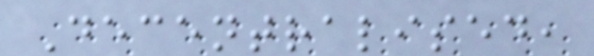Decentralised,
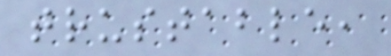trustable,
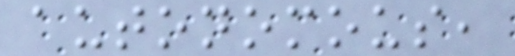autonomous,
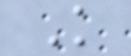K
